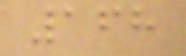168
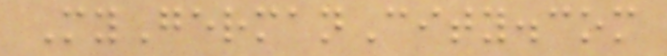MyGermanCity.com
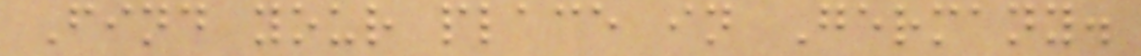Find your place in Germany.
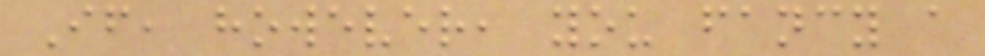If, however, you fancy a
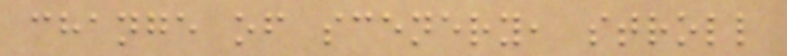change of scenery, stroll
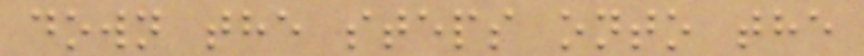down the steps onto the
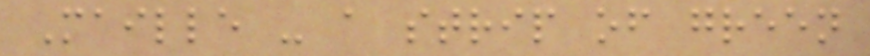Maille - a strip of green
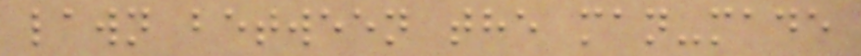lawn between the man-made
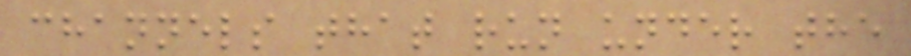channels that run under the
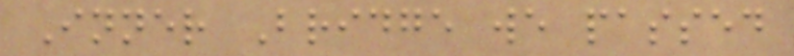Inner Bridge we passed
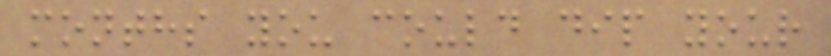months you could dip your
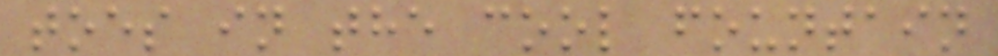toes in the cool fountain
